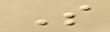S
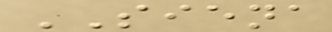SIENA
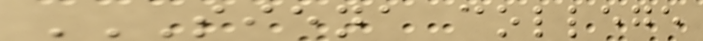SIENA COLLEGE
